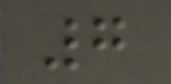7
